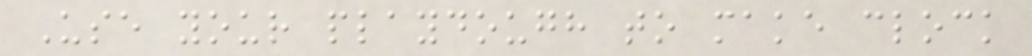Use your playdough to make clock
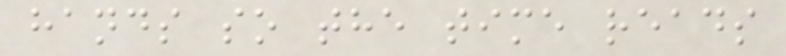hands so the time reads
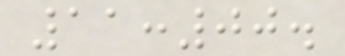11:00.
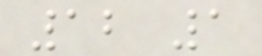12 1
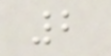2
